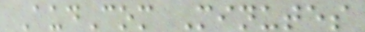AudCom Minutes
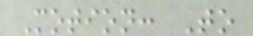Motion: To
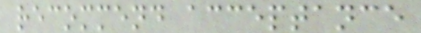recommend acceptance
